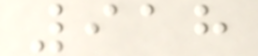918
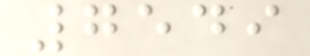7549
